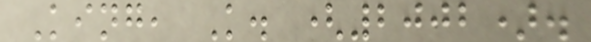King, K. (2002).
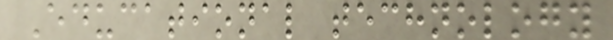Educational technology
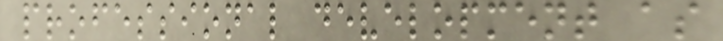professional development as
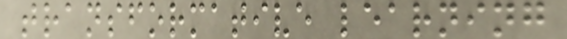transformative learning
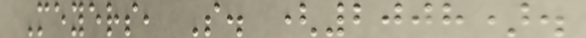Meyers, S. (2008).
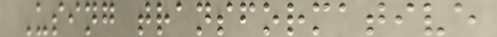Using transformative
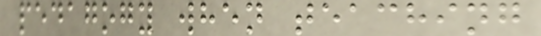pedagogy when teaching
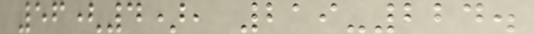56(4), 219-224.
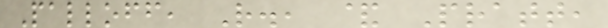Palloff, R., & Pratt,
